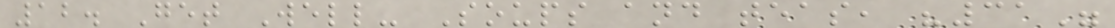12. Get Well- Soups and teas, "31"
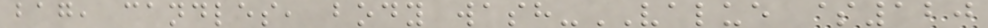bag, candles, body wash-VALUE $120
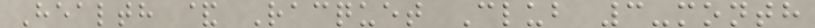Health & Racquet Club 3-month
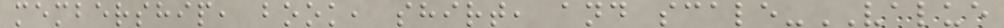membership, book, shirt, and scale-VALUE
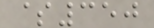$350
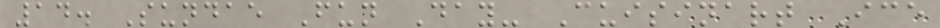14. Sundae Fun Day- Cuisinart Ice
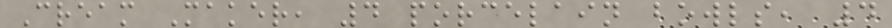Cream Maker, 4 porcelain bowls, 4
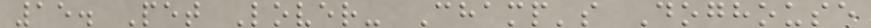15. Pet Lover- Champ's Doghouse
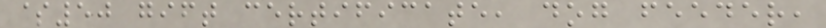$50 gift certificate, dog feeder,
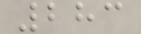283
